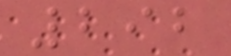292
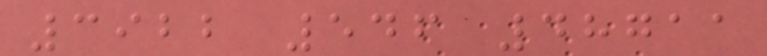3922 546 48711
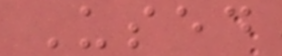Used
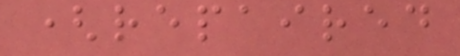(repaired
